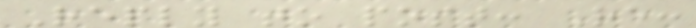Reply to post: Re:
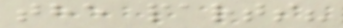the parts?
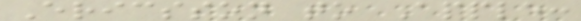Ericsson to Apple:
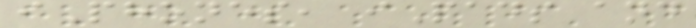iPhones, iPads and
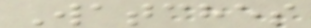Watches
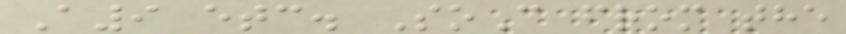A9 etc. SoC from the
